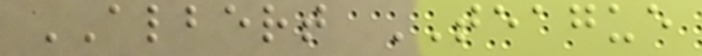ALBERT TEAGUE
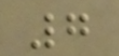7
